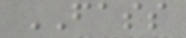FASS
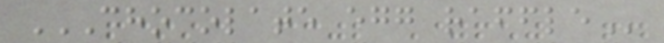CHOCOLATE EGG RAFFLE
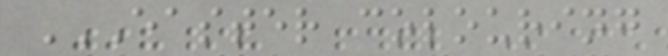EASTER COLOURING
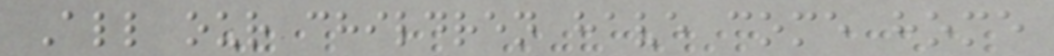All our children have come home
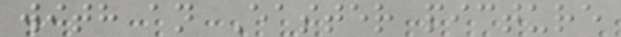with an Easter picture
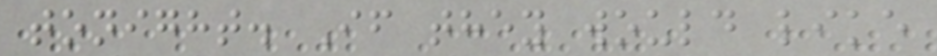tonight. If they would like
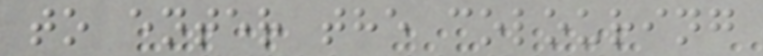to enter the colouring
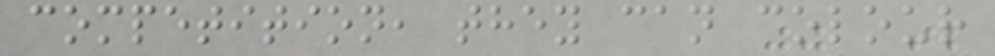competition, they can colour
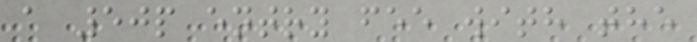a 50p entry fee with the
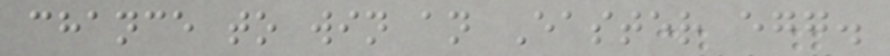chance to win an Easter egg.
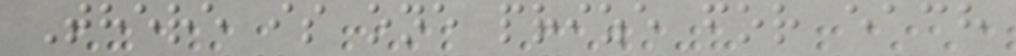There is one prize for each
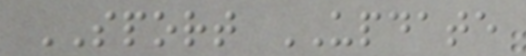SPORT UPDATE
